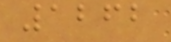1262
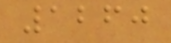1260
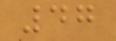47
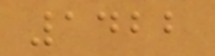1422
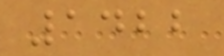1422
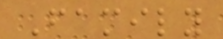Family
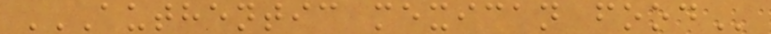AUTHENTIC MEXICAN FOOD
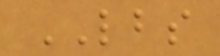LBS
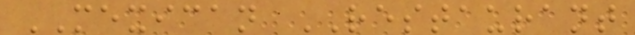MEXICAN RESTAURANT
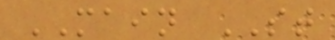MAIN ST
